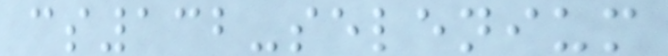cs132-selenium
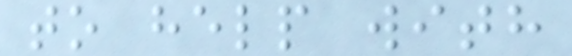to help with
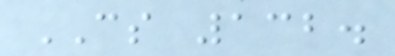CS 132.
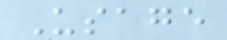Usage
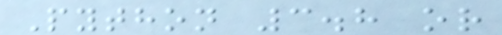Python 3.8 or
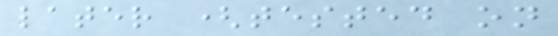later (tested on
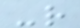-r
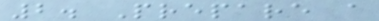2. Prepare a
